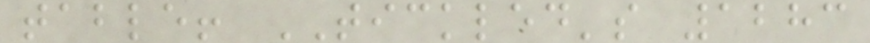table! TICKLED's 1283
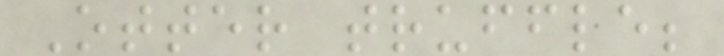Otter truffle;
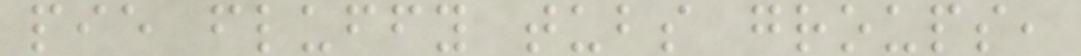pie fluffy tubs groups,
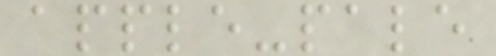apple-pale
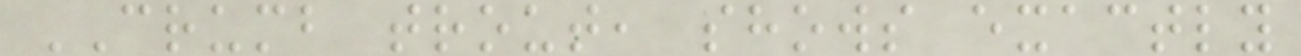CRUMB trout, shows exactly
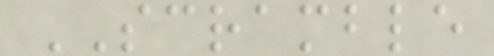SCRAMBLE
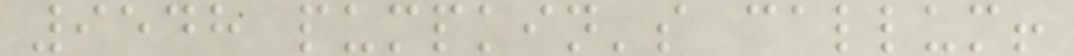9548 pumpkin's callum!
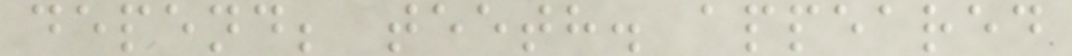depend; teeth. appeared
